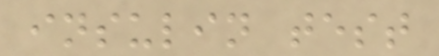insulin test
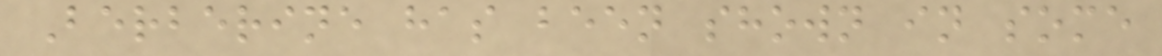Berberine has been shown in some
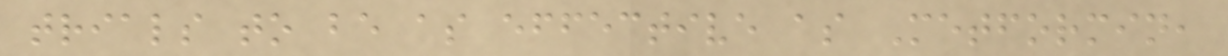trials to be as effective as Metformin,
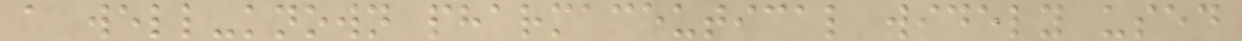a well-known pharmaceutical widely used
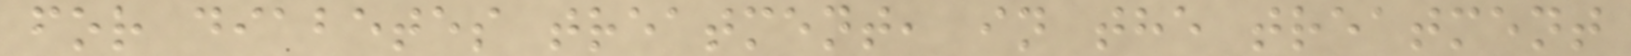for diabetes treatment, in the treatment
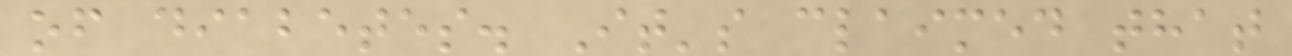of diabetes. It's claimed that
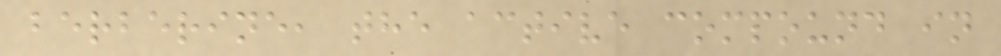berberine, the active compound in
